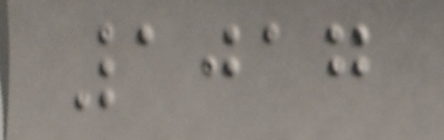1017
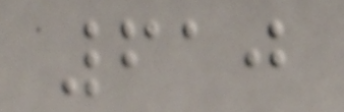610
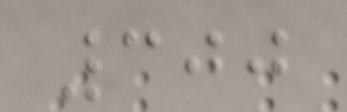300
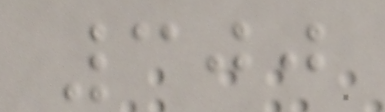300
